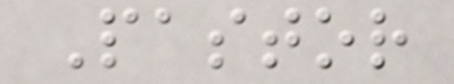Pastor
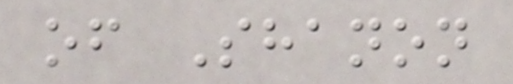of Shanon
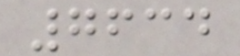7634
